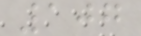107
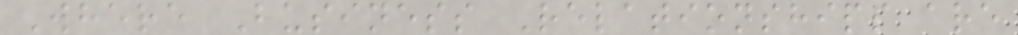Where Business Relationships are
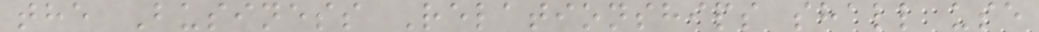the Business Relationships shall use
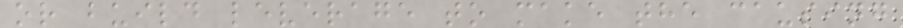or build leverage to make the causing
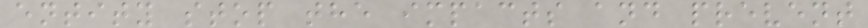entity stop the impacts and prevent
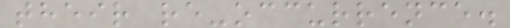their re-occurrence.
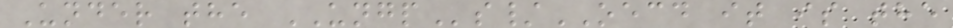Under the UNGPs/OECD it is the
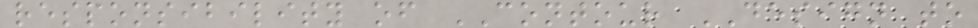responsibility of CONTOUR DESIGN to
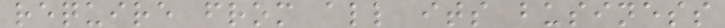require from all its business
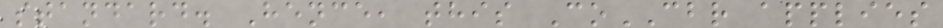standard. Hence, this CoCBR applies
